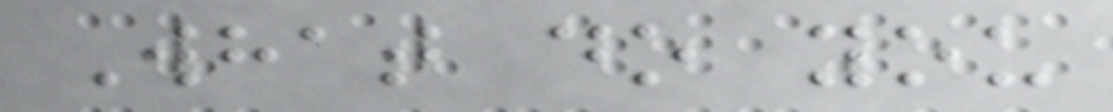What do you
